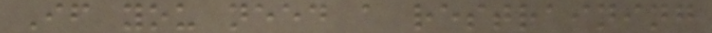If you need a restraining
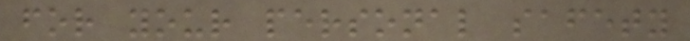for your personal safety
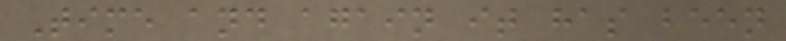Time and again it has been
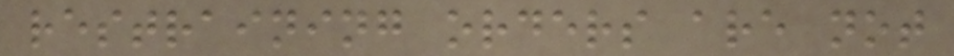restraining orders are not
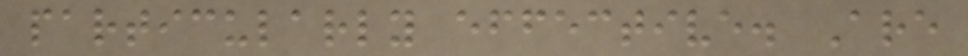particularly effective. Are
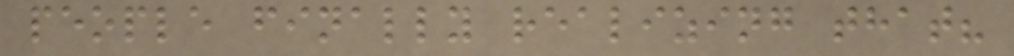people finally realizing that?
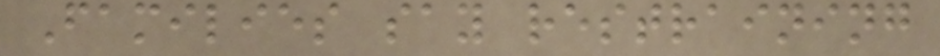Families say restraining
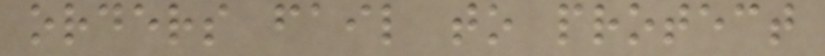orders fail to protect
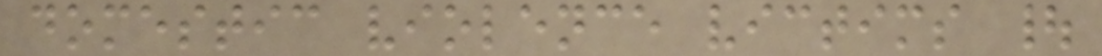domestic violence victims |
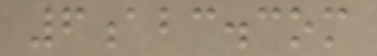6abc.com
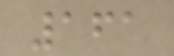161
